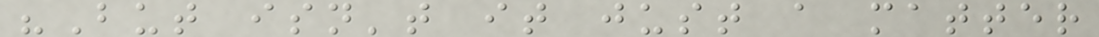"But isn't it just a matter
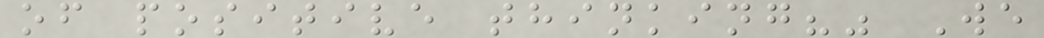of positive thinking?" We
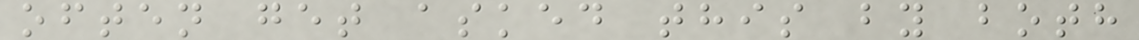often get asked this by both
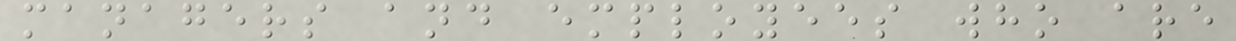managers and employees who are
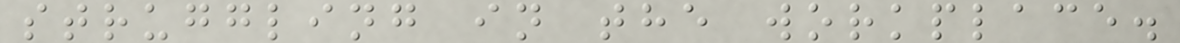struggling in the workplace.
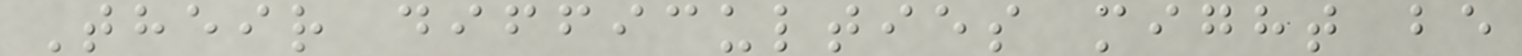Their difficulties might be
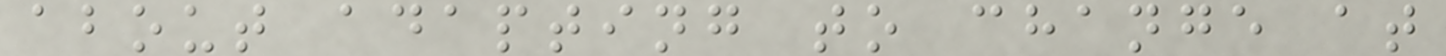about adapting to change at
